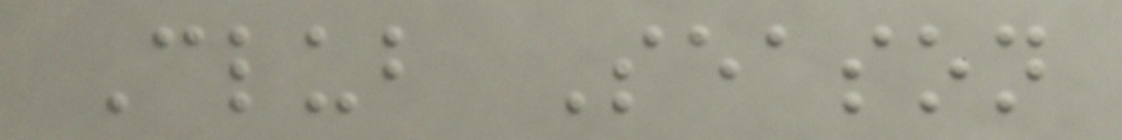Club Season
